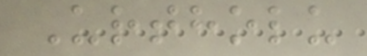Urtholu
